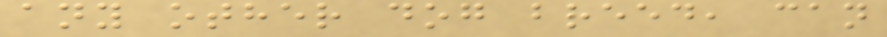any other dog breed, can
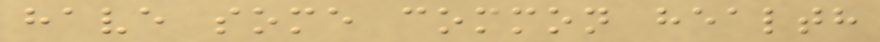have some common health
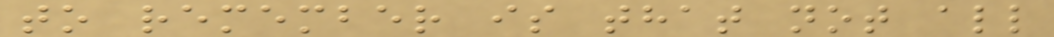to remember is that not all
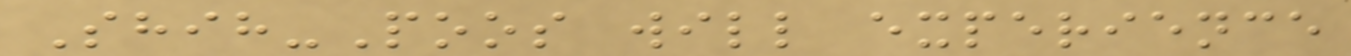Shih-Poos will experience
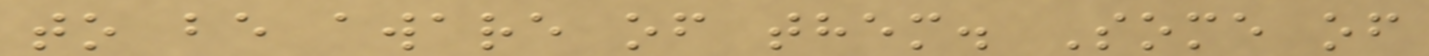to be aware of them. Some of
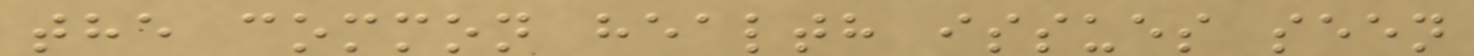the common health issues seen
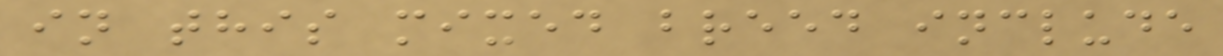in this mixed breed include
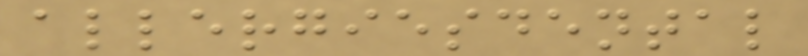allergiesdental
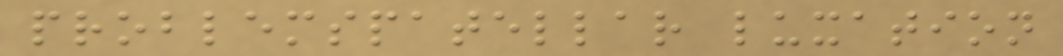problemspatellar luxation
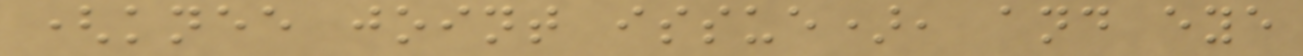(knee joint issue), and eye
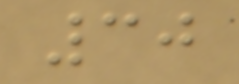30
